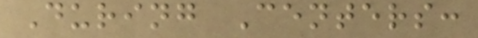During Centers:
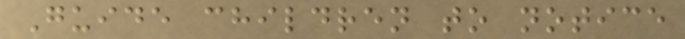Guide children to notice
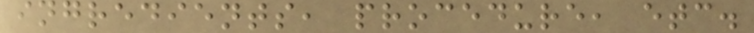ingredients, procedure, etc.
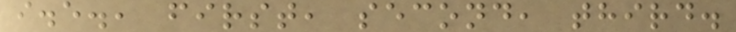i.e., first, second, third.
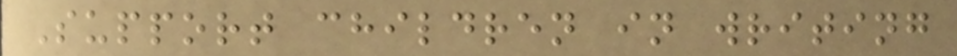Support children in writing
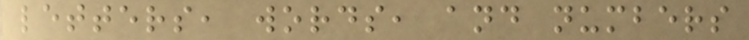letters, words, and numbers
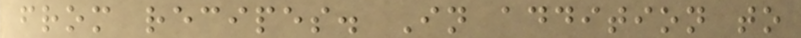from recipes. In addition to
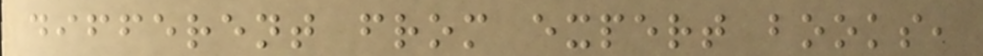different from expert books,
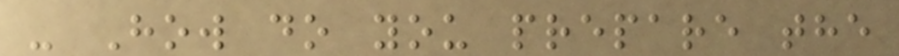- How do you prepare the
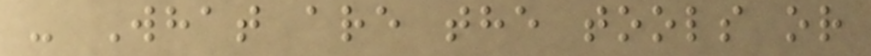- What are the tools or
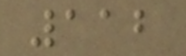112
